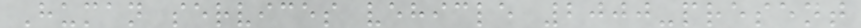Human services vehicle 2000-present
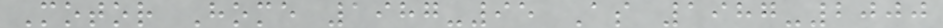Motor Home 1987-95 As 1987-2000
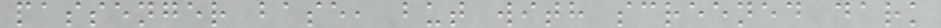passenger base, but with screened dark
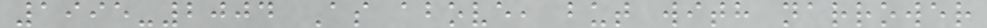1995-2004 As above, but with narrower
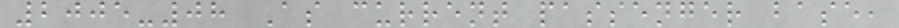2005-08 As current passenger base,
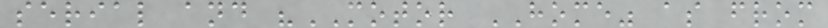serial and "MOTOR HOME" as from
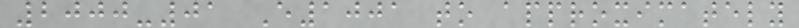2000-01 E1001 to approximately
